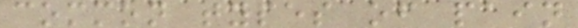common types of pain
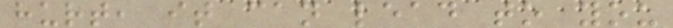hurt, it can lead to you
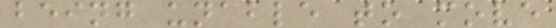being unable to move
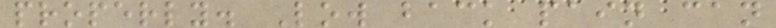properly. Low back pain can
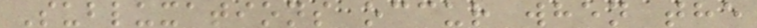Subluxations occur when the
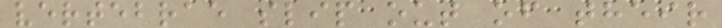vertebrae slip out of their
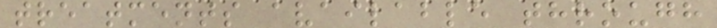treatments available through
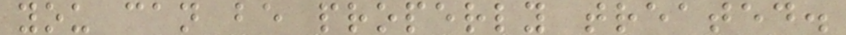you can be properly treated.
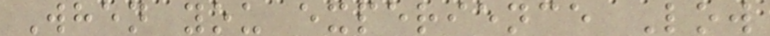When you experience Low
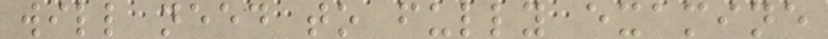will need to fully examine
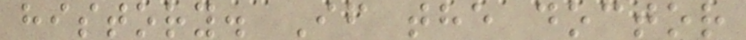history. If the doctor
